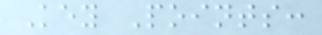Key Points:
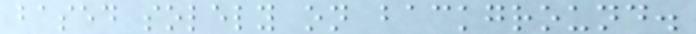based solely on background.
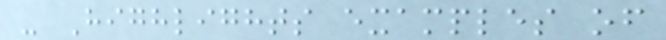- Highlights examples of
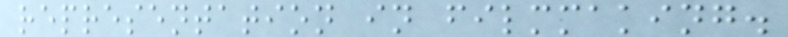representation in filmmaking.
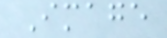Image
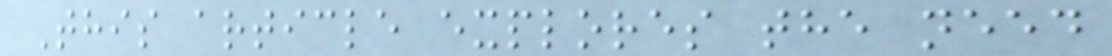This article explores the need
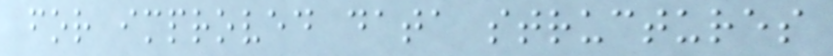for improved data structures
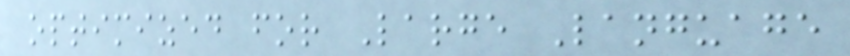optimized for Large Language
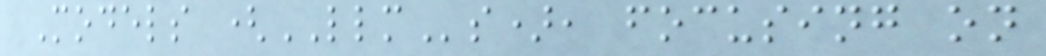Models (LLMs), focusing on
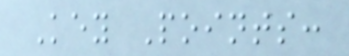Key Points:
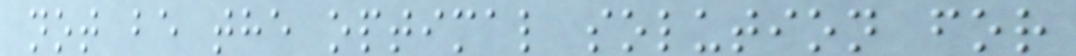not be the optimal solution for
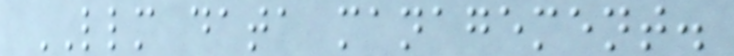LLM data management.
